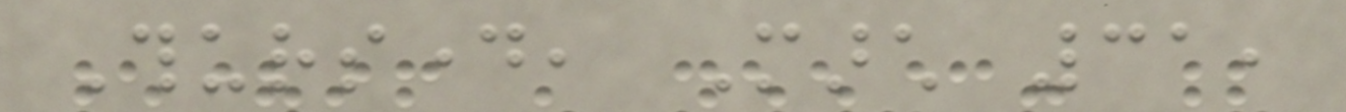Thursday, March 31,
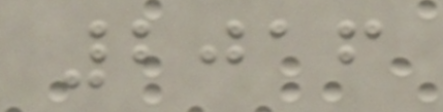2016
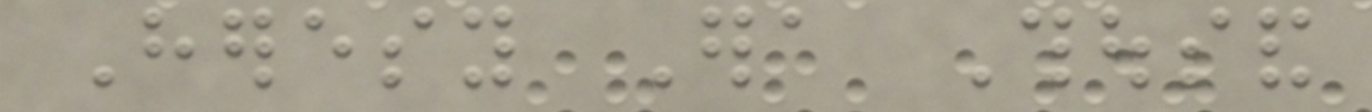Heresy Era Thousand
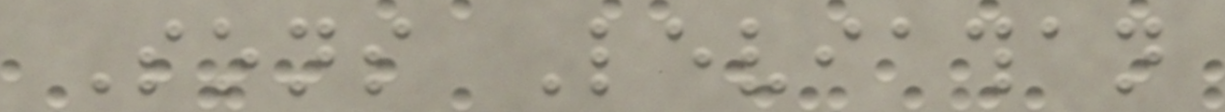Sons Leviathan
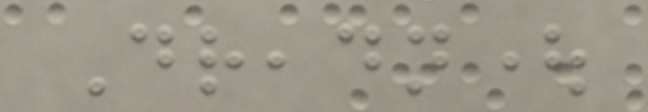Dreadnought
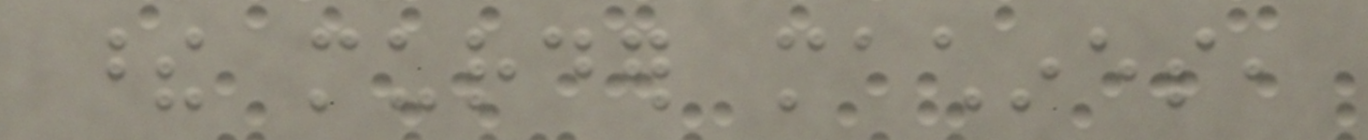these murder machines,
